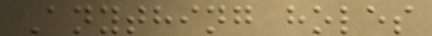Anything holes
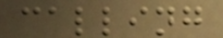calling
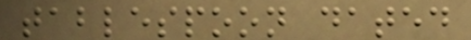tablespoon dated
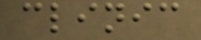clinic
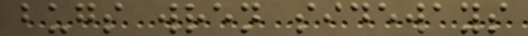bugs wren sideways
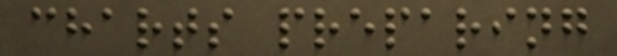charts preparing
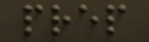prep
